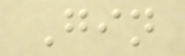Gin
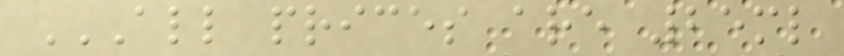ALL PRICES ARE 25ML
